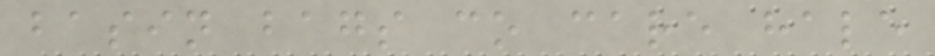basin bags co care hale
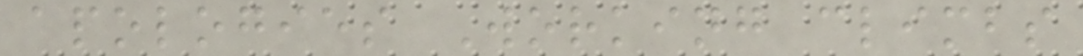apologies Working climbs
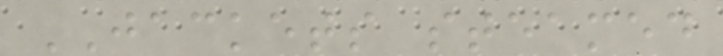JACKETS steamed
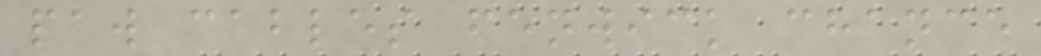paw cables fenwick chance
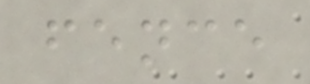fence
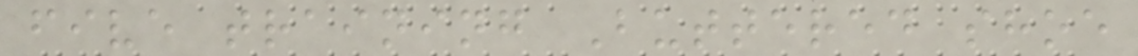five training Buttered shoe
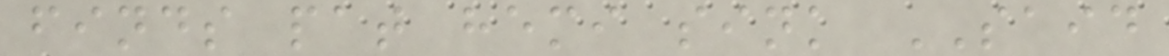finds pat hemi sink SAID
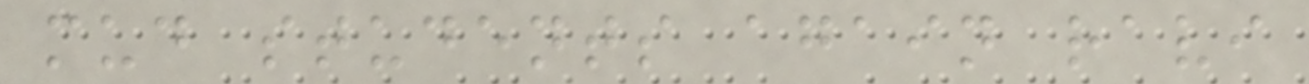mud students again ravi
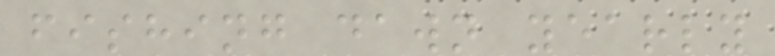fishing dawn yearly
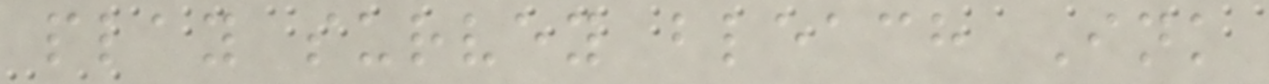play survey bleach Ink
